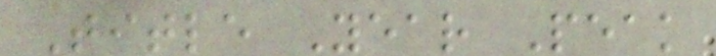Title Year Peak
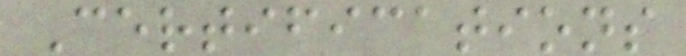Certifications
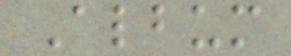Album
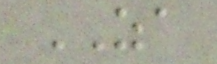ZA
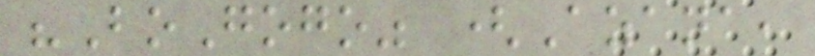"BoGogo" (Azana,
